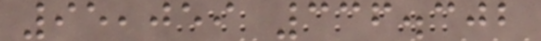95,059 336.302
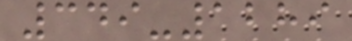349-1289
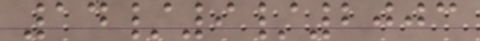14/9/2003
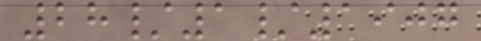28/1/1907
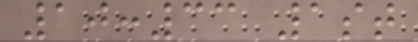10:33 1st
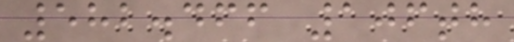582.466 106th
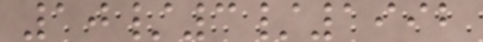10/3/1992
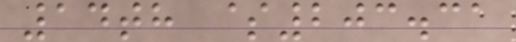14th $203.31
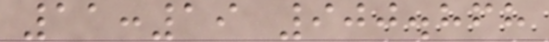11:19 900.868
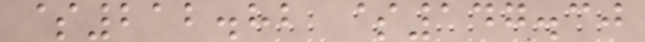$212.82 $147.30
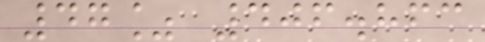47% 406.863
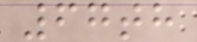67th
